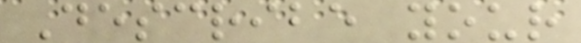Describe your
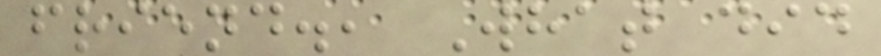friend., What did
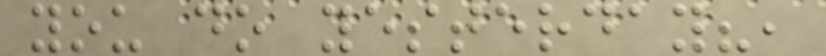you do yesterday?,
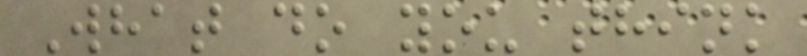What do you think
